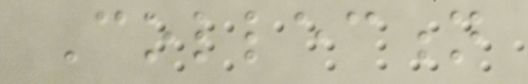Collection
